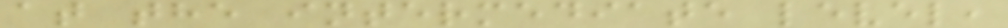at the intermediate level,
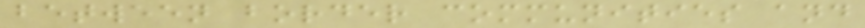between border communities and
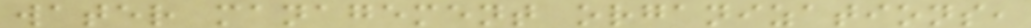water management organizations,
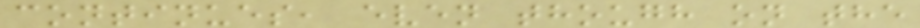continues, even though on the
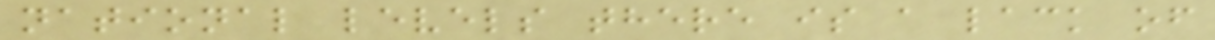national levels there is a lack of
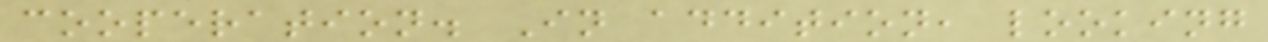cooperation. In addition, looking
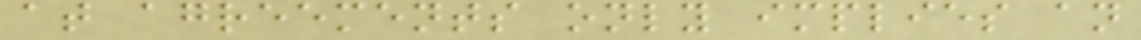at agreements only implies an
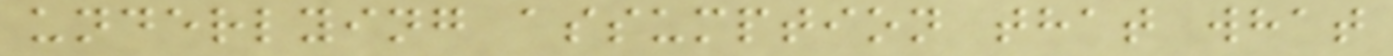underlying assumption that what
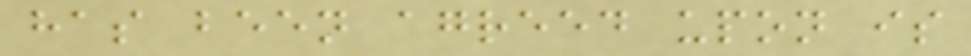has been agreed upon is
